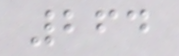264
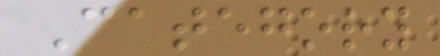Category
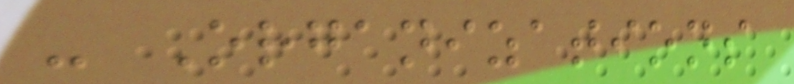- Organizations
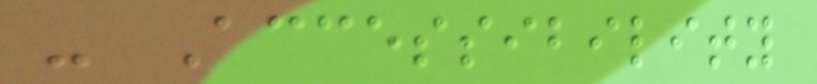- Accessibility
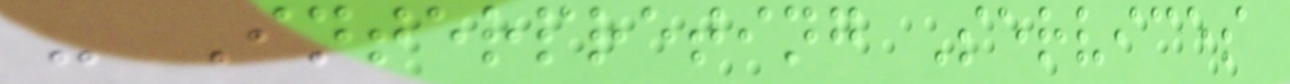- Interpreting Services
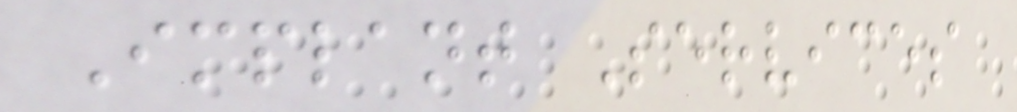Implant Services
